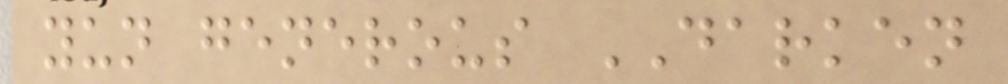yun generous DARKEN
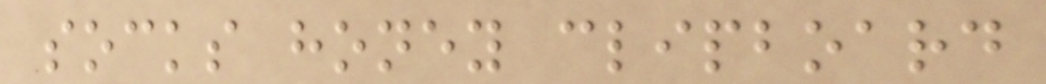socks honey clipboard
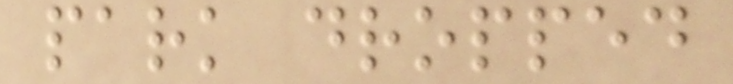park dropped
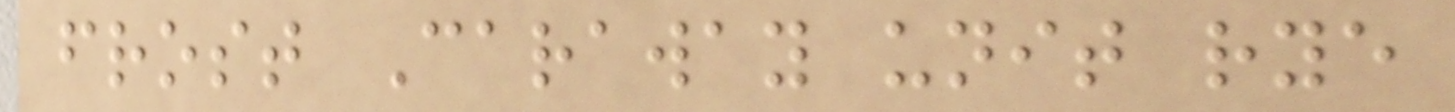frost Caraway unit rye
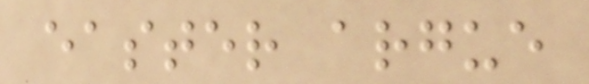easter argue
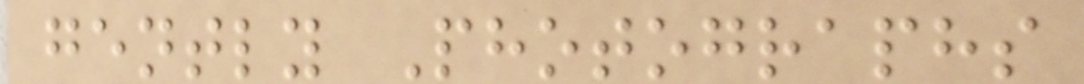gently Photographs
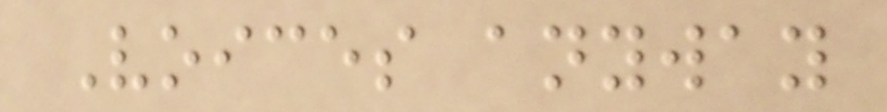Voices anyway
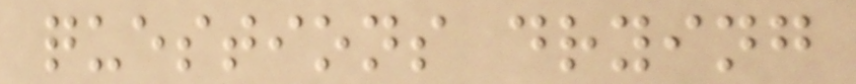questions drying
